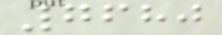7680
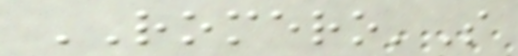ROMERO'S
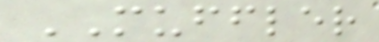MUFFLER
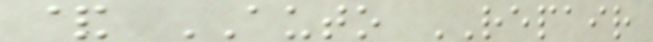& AUTO REPAIR
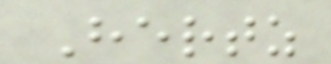Hertz
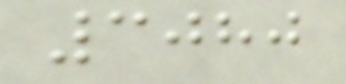3080
